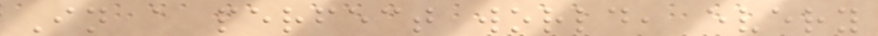In a perfect world, every
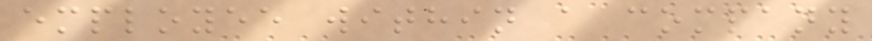employee within a company
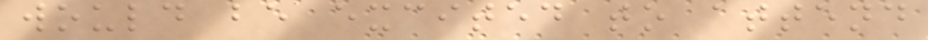would be excited to attend
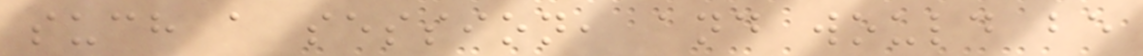such a session, and would be
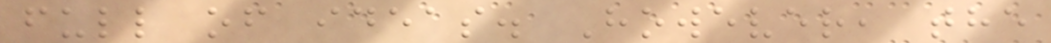full of ideas. However, the
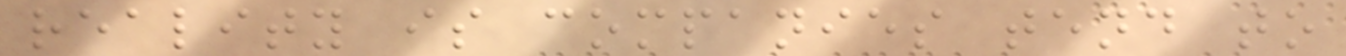reality is companies tend to
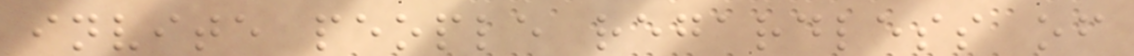invite people regardless of
